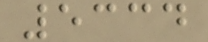5334
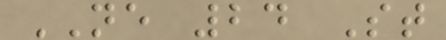NE 24 St
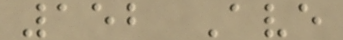152 Ave
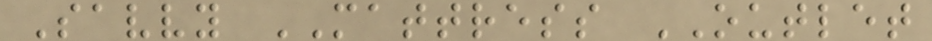Savvy MATTRESS OUTLET
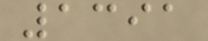1391
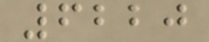6220
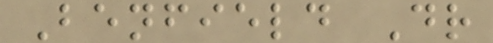Benfield Dr
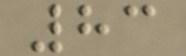83
